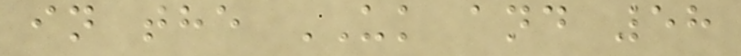in the UK and 58
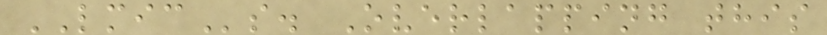LMICs. Overlapping this
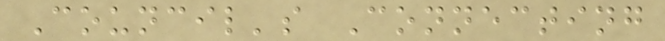Council's Connecting
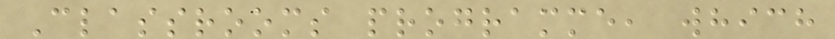Classrooms programme, which
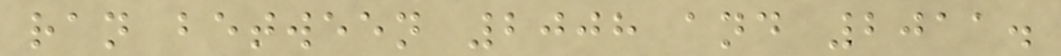ran between 2008 and 2011.
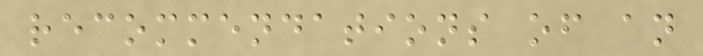recommendations of an
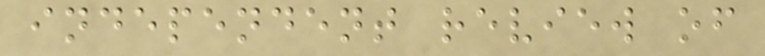independent review of
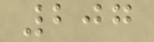207
